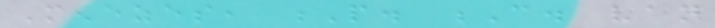Menezes, P. C. van
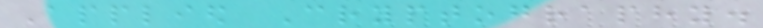Applied Cryptography.
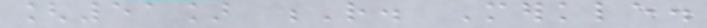[51] R. Merkle.
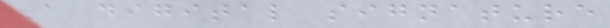A digital signature
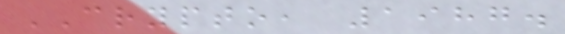CRYPTO, 1987.
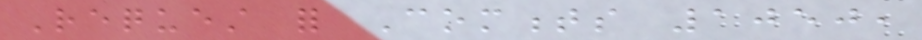Request for Comments 1050,
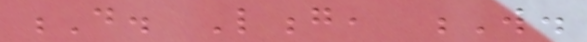D. Long, W.
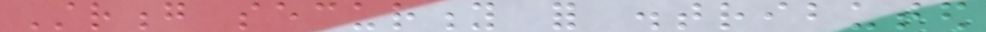Strong security for distributed
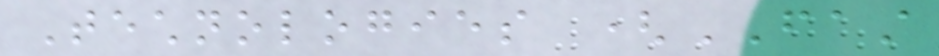Technologies (FAST
